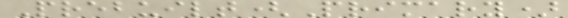Prebuilt(Primary)
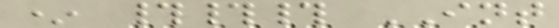* ### INT
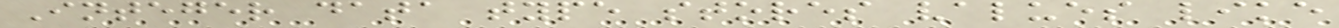Integer data type stores values like
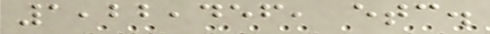1,22,456, etc.
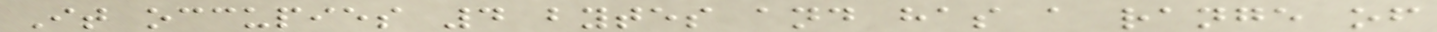It occupies 4 bytes and has a range of
